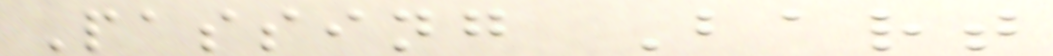Passing Bart
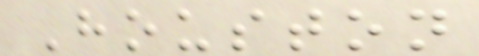Houston
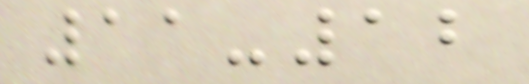11-12
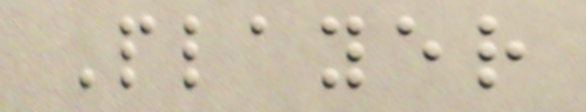Player
